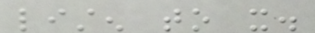listen to it.
